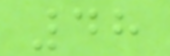48
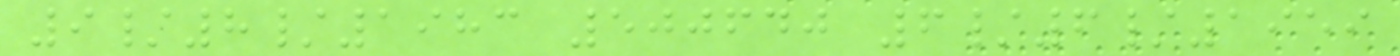9/8/1983 500640 6/6/1959
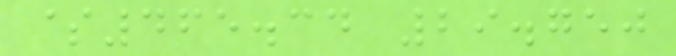$465.34 29.750
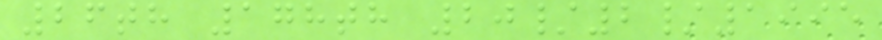26th 178th 20/2/1995
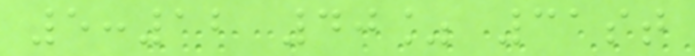5:12 40% 31st
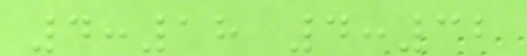4:18 4:32
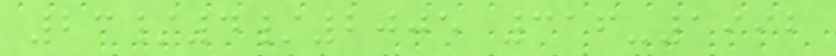23/4/2005 316-1992
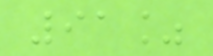91%
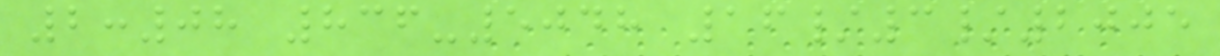2:08 836-5048 16/3/2005
